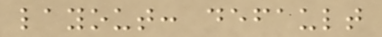layout: default
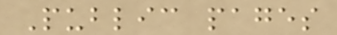Public pages
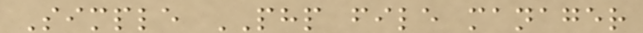Simple PHP file manager
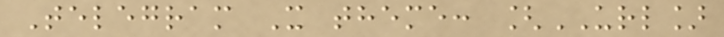Telegram X theme: [URL]
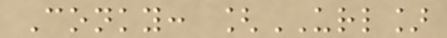Conky: [URL]
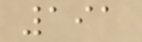191
